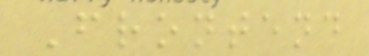Frontend
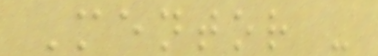Mentor -
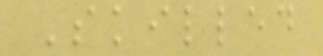Skilled
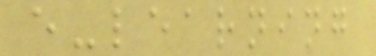e-learning
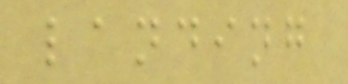landing
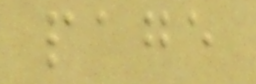page
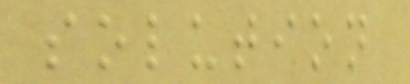solution
